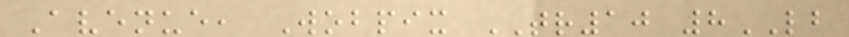Avenue, Wobpix TR10 8LB
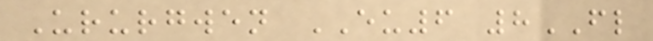Ururgwen EU6 8FL
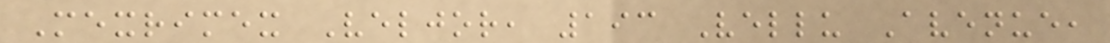Mexrimex Veljor, 193 Vellu Avenue,
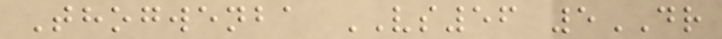Thogwenba VS56 5DR
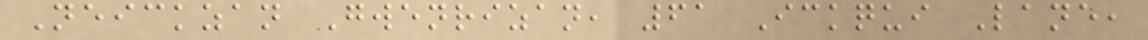Neickzan Gwenrizan, 61 Ickqui Lane,
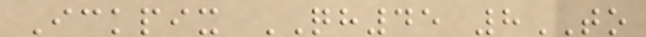Ickpix QH45 8TO
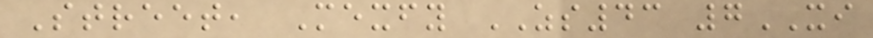Street, Mexfy ZS43 7XI
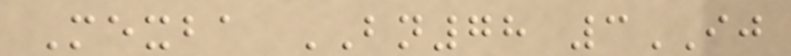Mexba BN78 3IJ
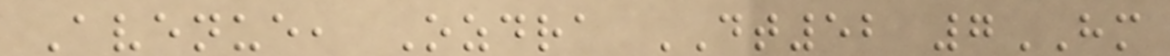Avenue, Ozdra DT52 7HM
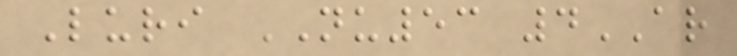Luri NU53 4AR
